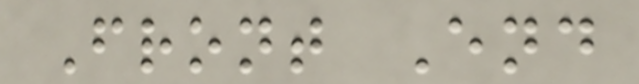Front End
